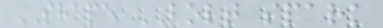SHAPE BOLT spark
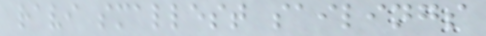ravi smallest sailings
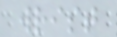wrist
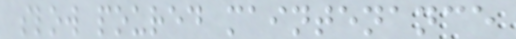slow poured maintenance
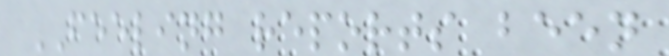FEELING reports been
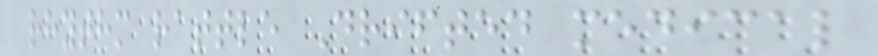rhythm rattle Drifted medical
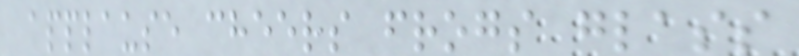applause cheers frogs glass
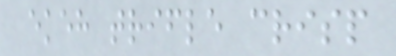ekeh trifle crisp
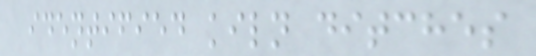identified kiln ditches
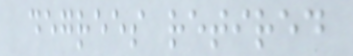degrees retired
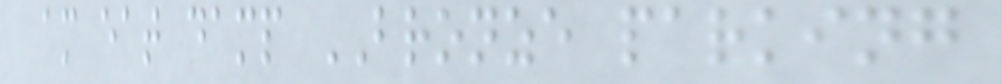am eat damp BRONZE parking
